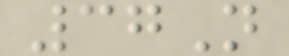37N
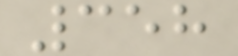358
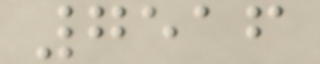7516
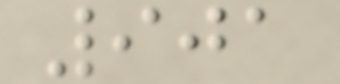901
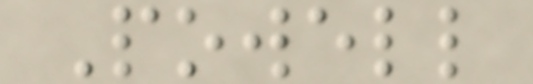Powell
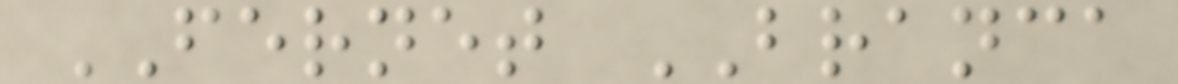FERNET BRANCA
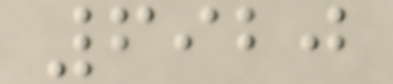6920
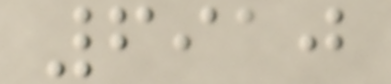6910
